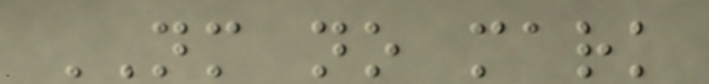NM no mark
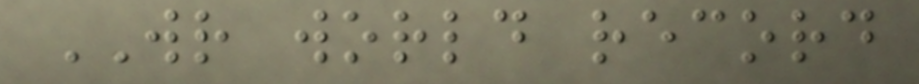WR world record
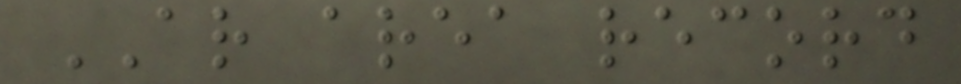AR area record
